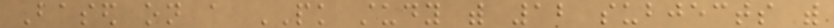Based on a PK study with 12 subjects with
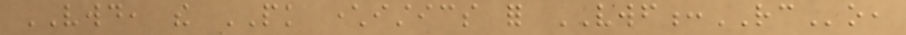VWD, the PK characteristics for VWF:RCo,
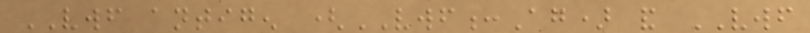VWF antigen (VWF:Ag) and VWF
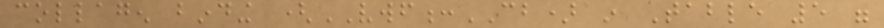collagen binding (VWF:CB) in Table 5 were
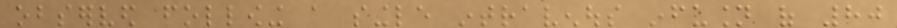observed following a single intravenous infusion of 80
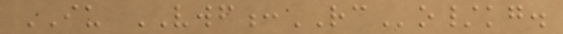IU VWF:RCo/kg.
